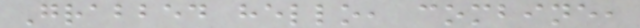Grabbed hello, combine,
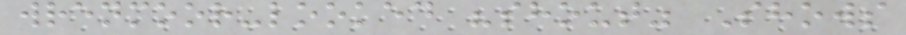wrenmoor-looked "shout" Shows
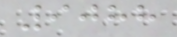9088
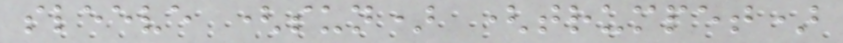sleeve (sun) (trumpet)
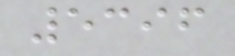5396
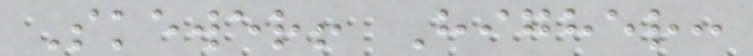Skewer! Higher:
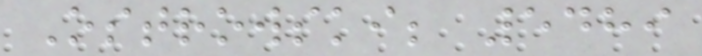Ostrowski; 5489
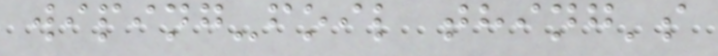wiping-foil thing's
